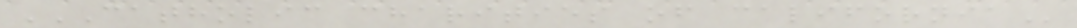CATHOLIC CHARITIES OF CALIFORNIA
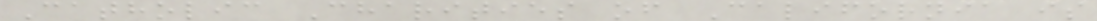Catholic Charities of California is
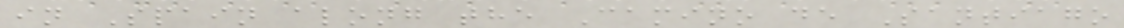in Spain along the Camino de Santiago
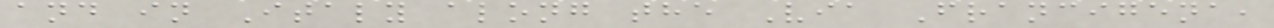and in Italy along the Via Francigena,
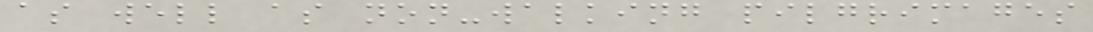as well as non-walking pilgrimages
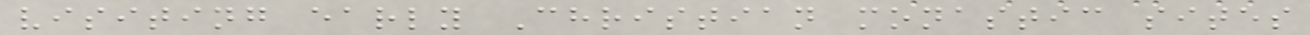visiting early Christian monastic sites
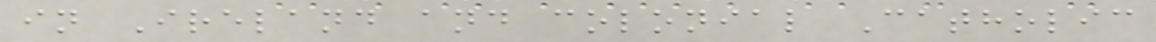in Ireland and colonial Catholic
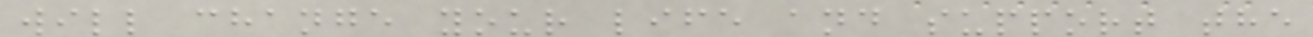will change your life and support the
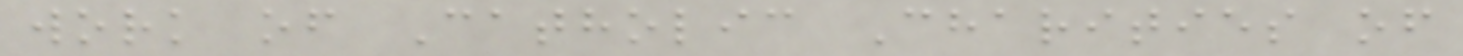work of Catholic Charities of
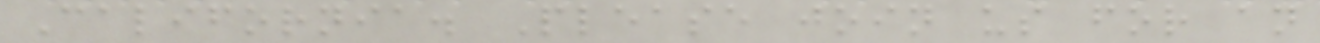California. Please join us for an
